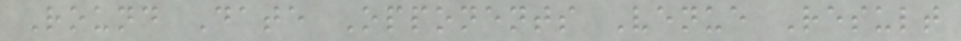Round Date Opponents Venue Result
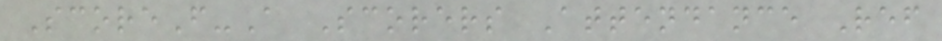ScoreF-A Scorers Attendance Ref
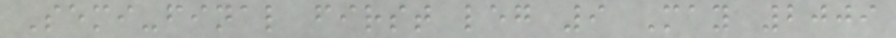Semi-final first leg 9 May 2009
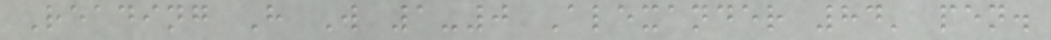Reading H W 1-0 Alexander 84' pen.
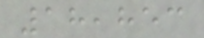18,853
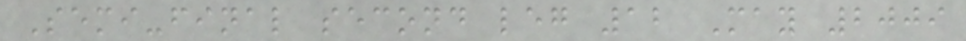Semi-final second leg 12 May 2009
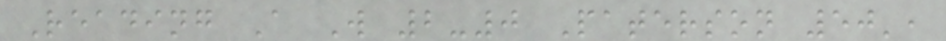Reading A W 2-0 Paterson 50',
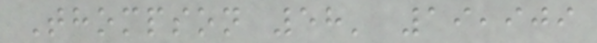Thompson 58' 19,909
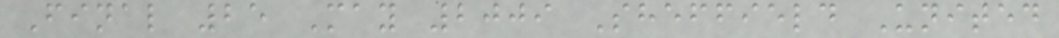Final 25 May 2009 Sheffield United
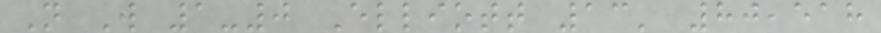N W 1-0 Elliott 13' 80,518
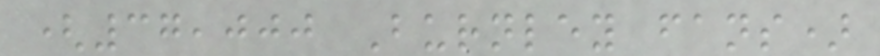(37,000 Burnley fans)
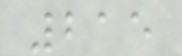215
